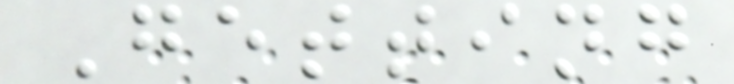Getting
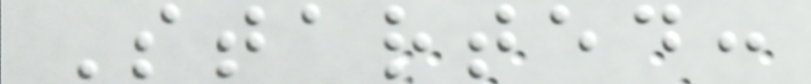Started:
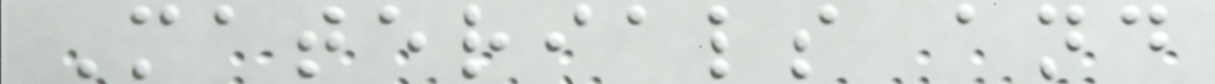Materials and
